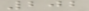202
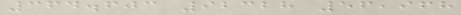364.603 92328 56,968
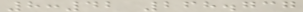8:42 268.737
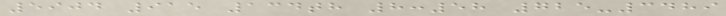5904 915 134th 8:58 725-3489
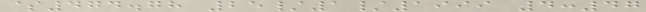$474.78 25/1/1999 4:47
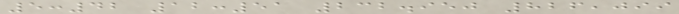5:42 12:51 232.950 826,099
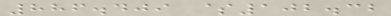886.409 $102.32
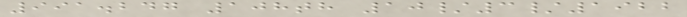991.247 108th 10/3/1922
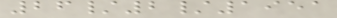26/2/1951
